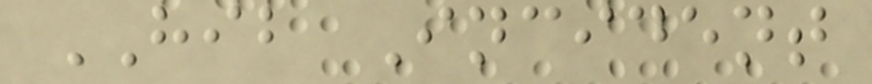HIB Incident
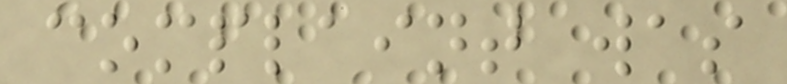complaint was
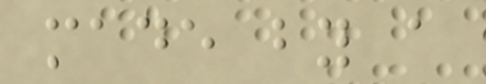made by a
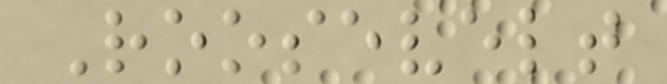Roosevelt
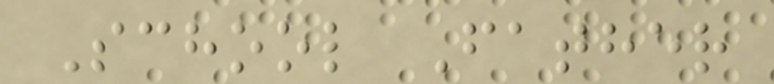School Father
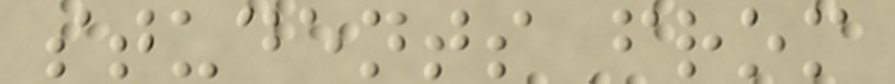students from
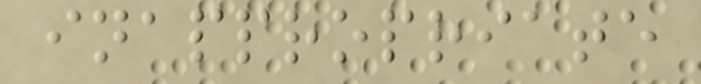inappropriate
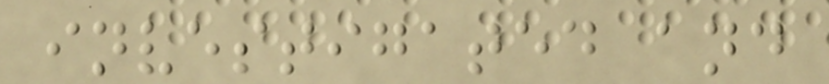investigated and
